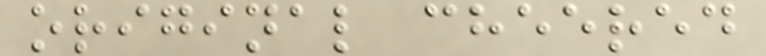original cheered
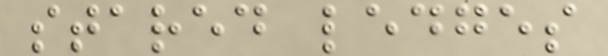stared ledges
